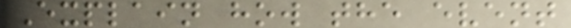Explain how the event
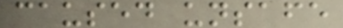caused unsafe
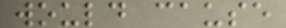would cause
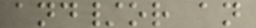and/or an
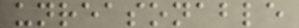unreasonable
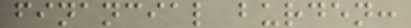financial burden:
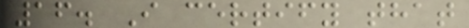16. I certify that
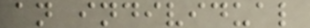an individual
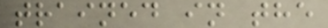trained in the
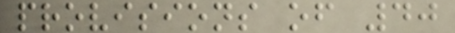provisions of 40
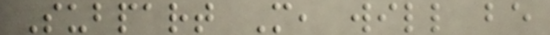Subpart M, will be
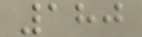180
